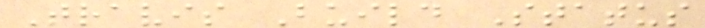Travis Build Status
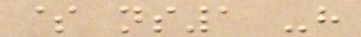$ ns1 -h
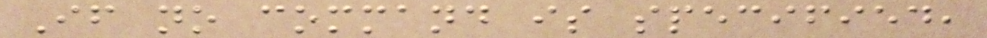If no command is specified,
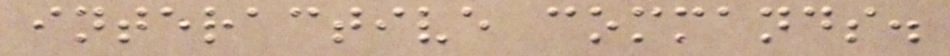interactive commands.
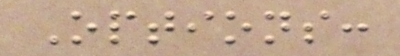Options:
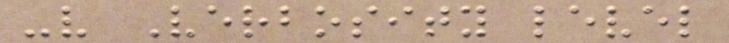-v Verbosity level
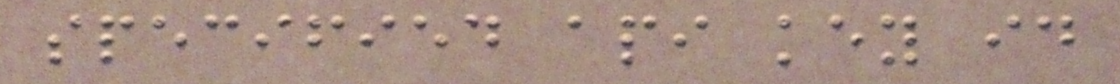specified api key id
